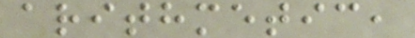arithmetic,
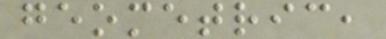geometric,
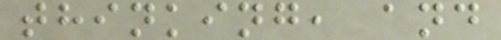thinking, and
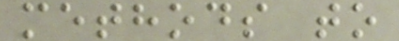methods to
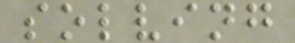solving
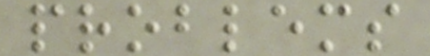problems
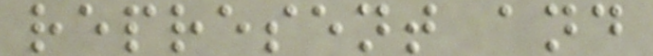represent and
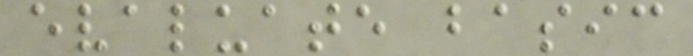evaluate basic
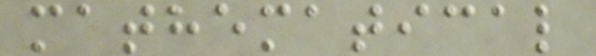mathematical
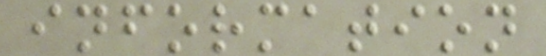information
